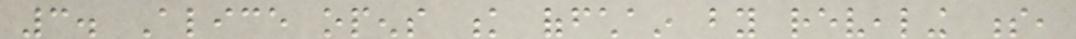3. Alice opens k offchain by revealing s,
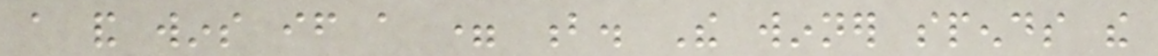a and wins if a = b. The winner spends the
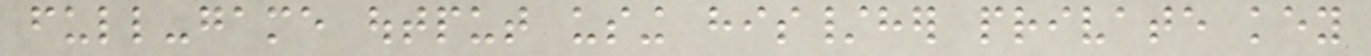full-game output using his/her private key
